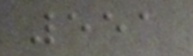551
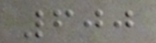600
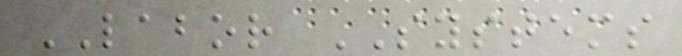LABOR SYSTEMS
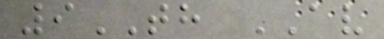9TH AV
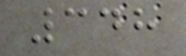348
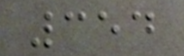354
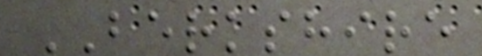BERKSHIRE
